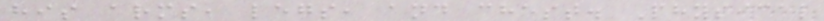his arms, legs, and chest. Physical
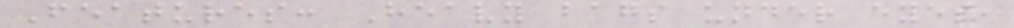Features: Heavy bags under eyes,
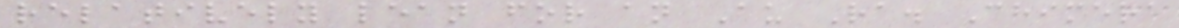relatively lean for an Au Ra. Chimera
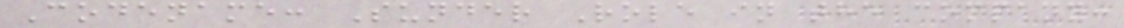Codename: Sunder Role in the company:
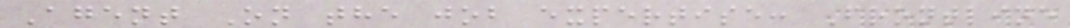Agent On the job expertise: Frontline
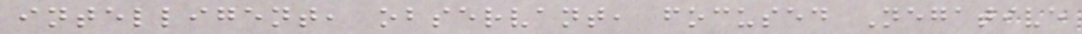intelligent, observant, focused Negative
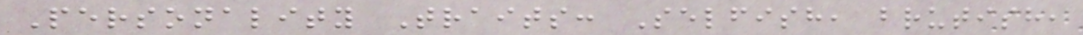Personality Traits: Selfish, brutish,
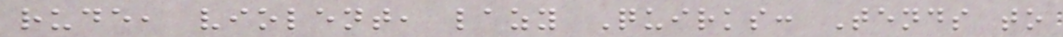rude, violent, lazy Quirks: Tends to
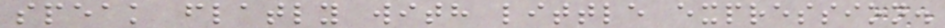speak flatly with little expression.
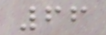66
